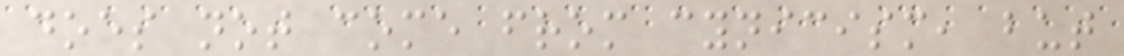does not come from cynicism, but
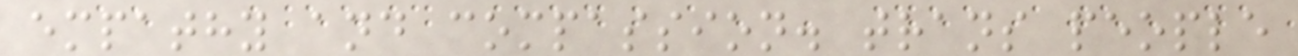empathy and compassion. trans people
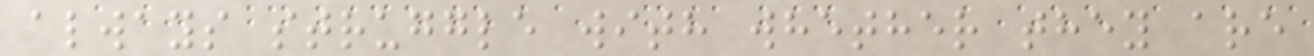always struggle with whether they are
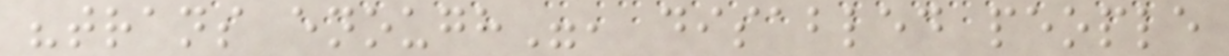"trans enough", disabled people
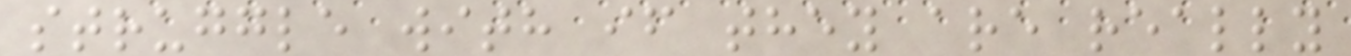struggle with if they are really
